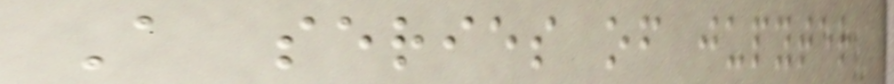A series of jupyter
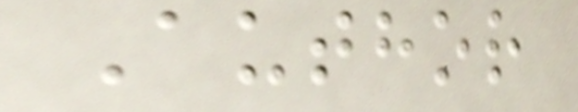Author
